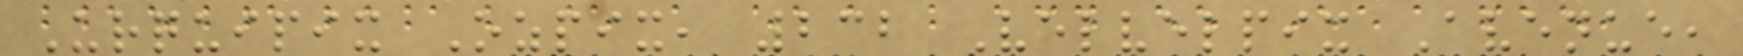Urquipix Ozpix, 232 Velvelpix Avenue,
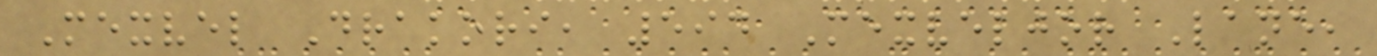Mexvel Drakori, 594 Mexveljor Lane,
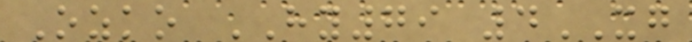Ozko HY79 4XG
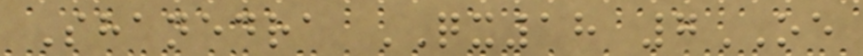Shanedra QX18 7OE
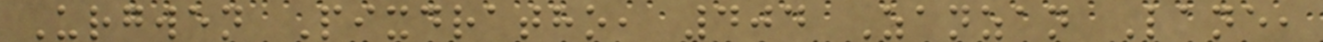Urgwen Pixdratho, 404 Zanzan Lane,
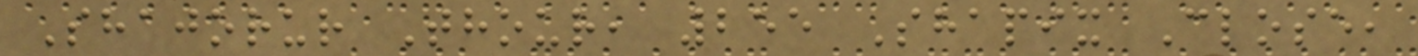Shajorur Thour, 255 Shapix Close,
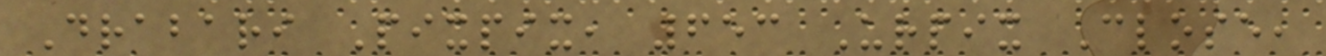Drabari Pixpix, 653 Urpix Close,
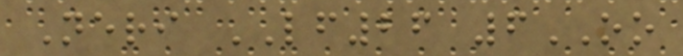Neri LF26 6OO
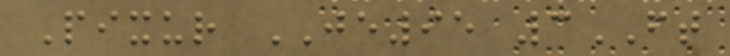Pixur JE95 3FT
